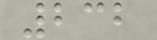232
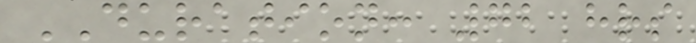DURATION: 72 hrs
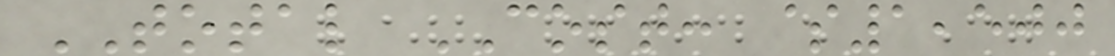TOTAL COST: $1,500
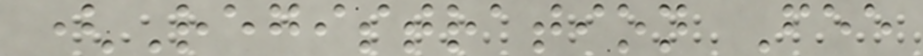(Registration Fee
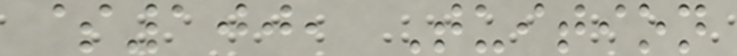$100, Tuition
